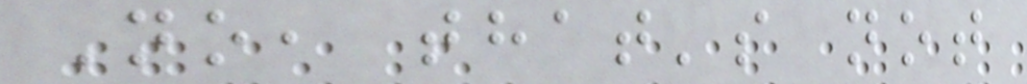No, that's not
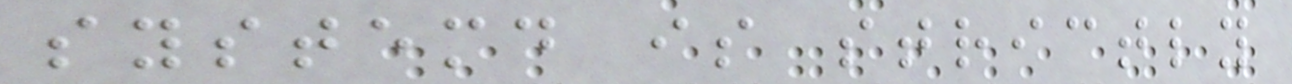systemd is strictly
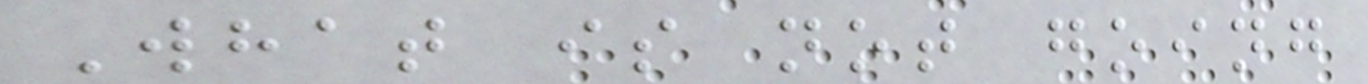What is not going
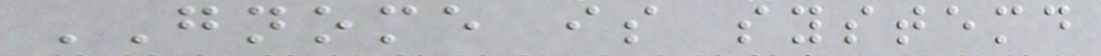GNOME is systemd
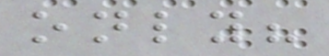only?
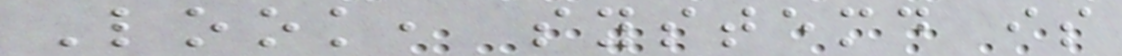Look, systemd is
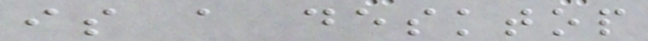is a desktop
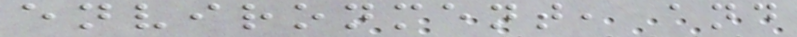environment, and
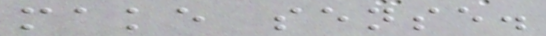make sense.
